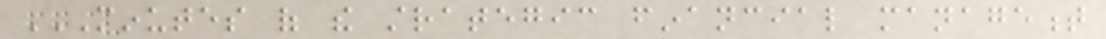MINUTES OF THE STRATEGIC FINANCIAL MANAGEMENT
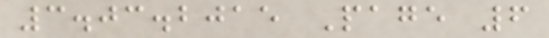3.03.2015 Page 6
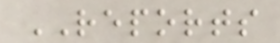REPORTS
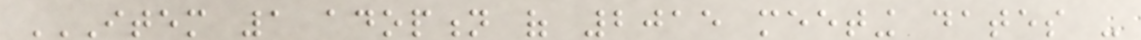ITEM 1 ADOPTION OF 2015 MEETING DATES -
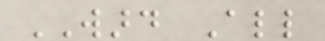WARD All
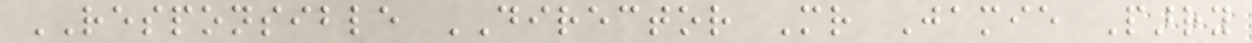RESPONSIBLE DIRECTOR Mr Jamie Parry
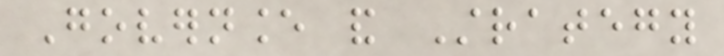Governance and Strategy
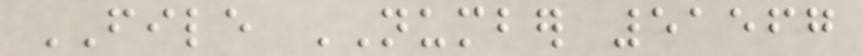FILE NUMBER 51567
